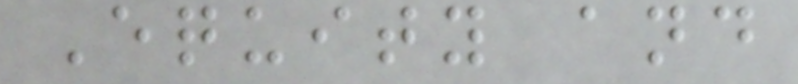Equity and
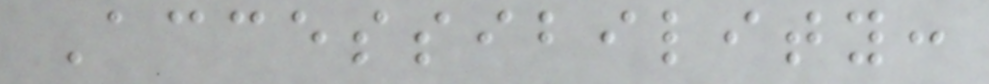Accessibility:
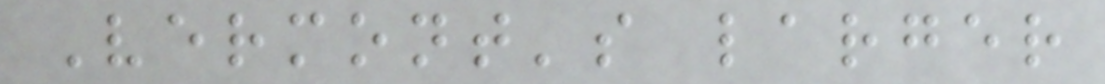Vermont's larger
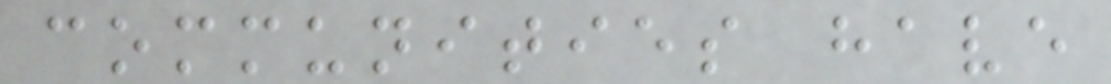communities have
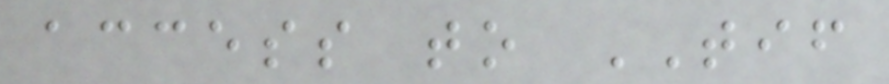access to TIF
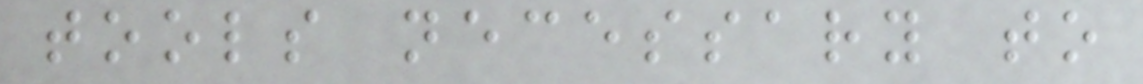tools necessary to
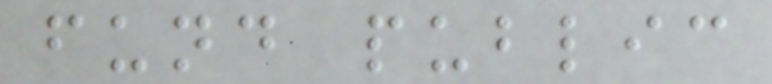fund public
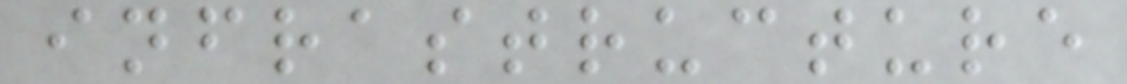infrastructure
